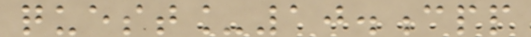quest_10.cpp
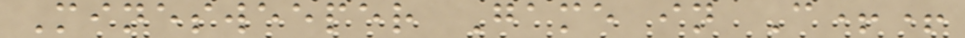Minesweeper Game in C++
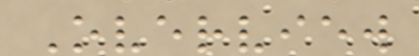Overview
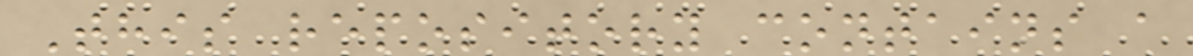This repository contains a
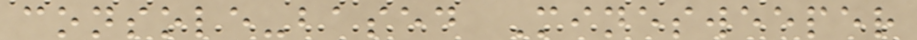console-based Minesweeper
